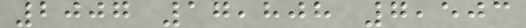2007 17,808 7,503
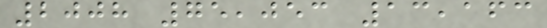2008 75,053 13,163
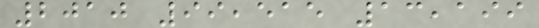2010 99,515 13,199
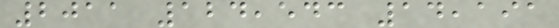2011 124,543 14,191
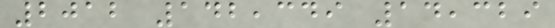2012 142,349 14,329
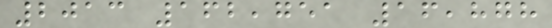2013 162,751 16,878
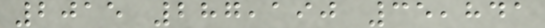2015 287,190 35,841
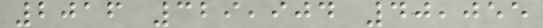2016 329,904 40,055
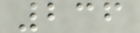236
